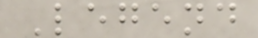Legend
